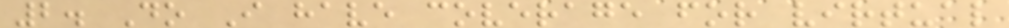2. Do I have coverage for virtual
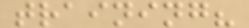training?
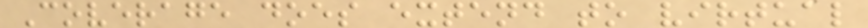Coverage does extend to virtual
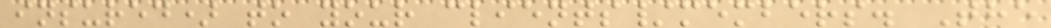insured) to your clients/members. The
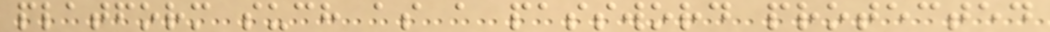platform such as a password protected
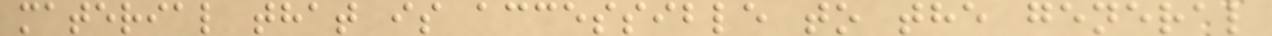material that is accessible to the general
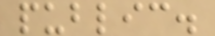public.
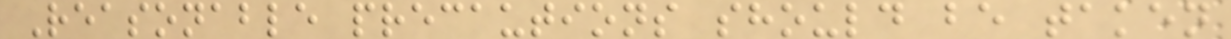Reasonable precautions should be taken
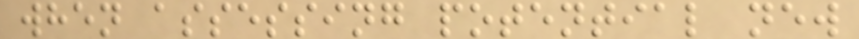when assessing potential new
